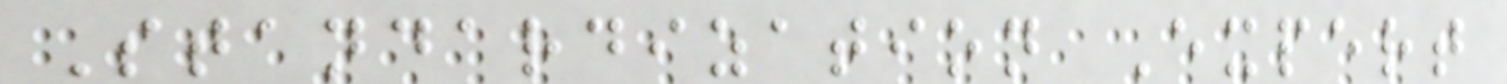Standardization Expert
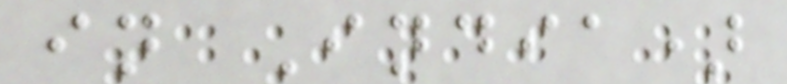in India)
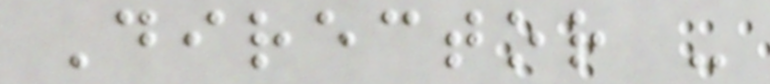Director -
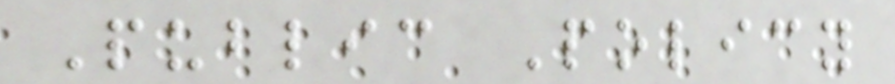Public Policy
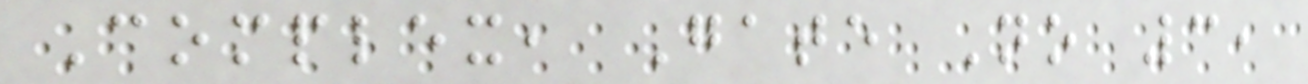Complex, Gate No 3,
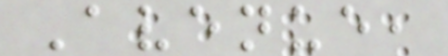Avenue,
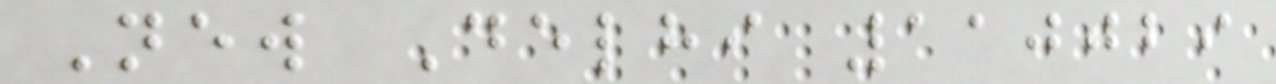New Delhi 110029
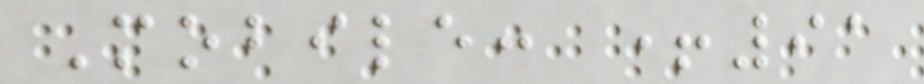Mobile: +91
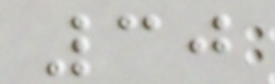30
